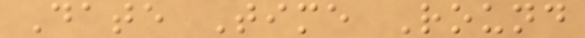Date Time Round
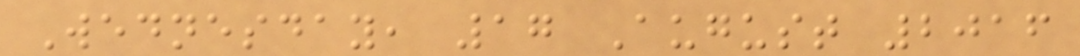Wednesday, 17 August 2016
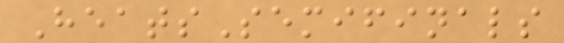HeatsSemifinals
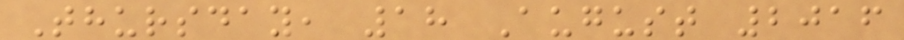Thursday, 18 August 2016
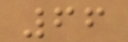66
